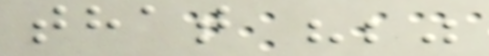that ";"
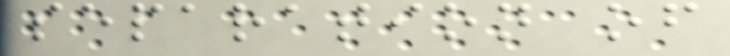separation of
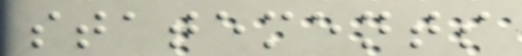statements
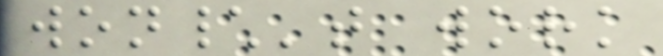won\'t work
